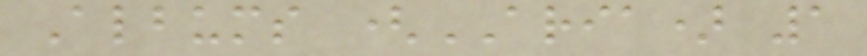Albums (ARIA) 1
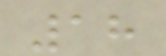18
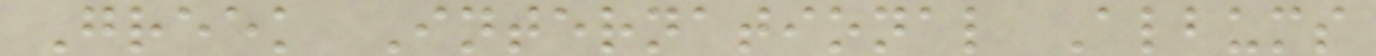Greek International Albums
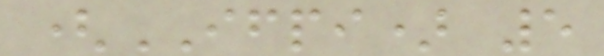(IFPI) 5
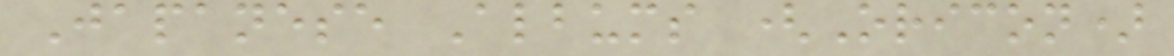Japanese Albums (Oricon)
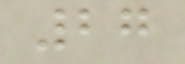27
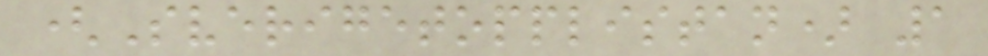(Sverigetopplistan) 1
